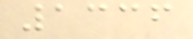1336
